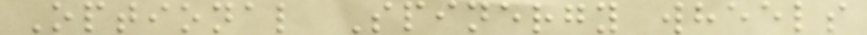Optional Spinergy wheels
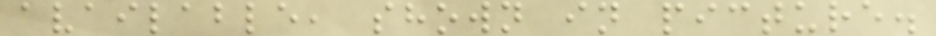available, shown in picture.
